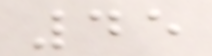45
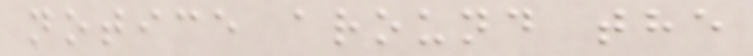notice around the
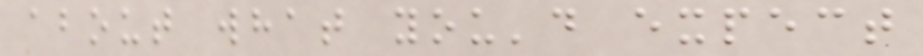about what you'd expect
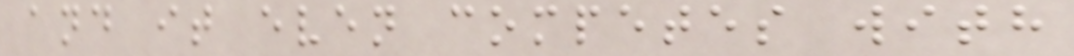and it even competes with
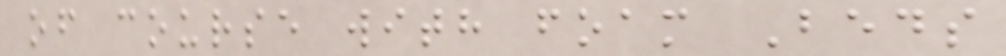of course with foam Beds
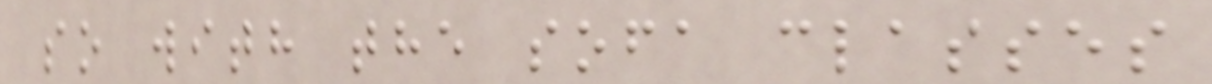so with the sofa classes
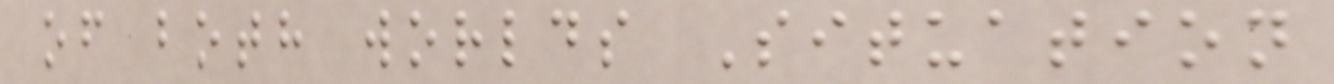of both worlds Situation
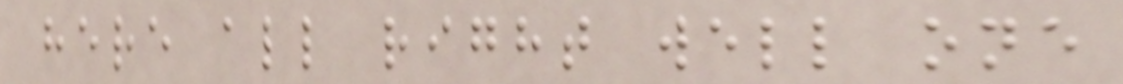here all right well one
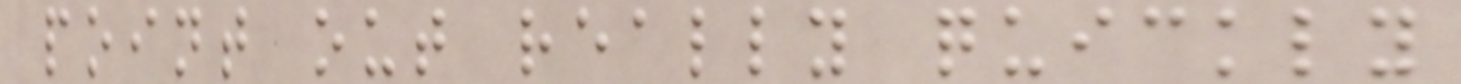point out really quickly
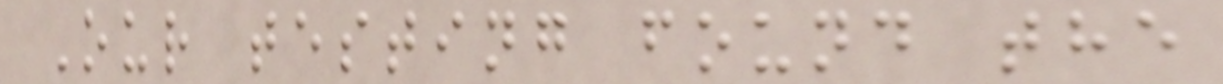Our testing found the
